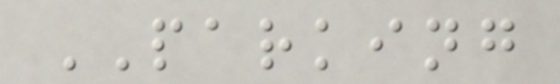PARKING
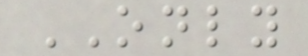ONLY
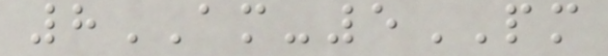8AM-5PM
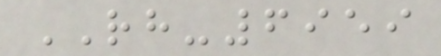RH-6959
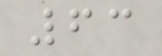63
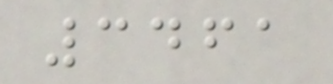3461
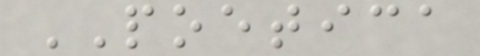POETICA
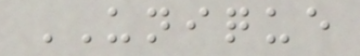UNIQUE
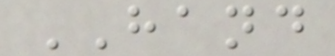HAND
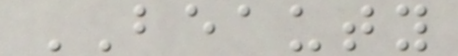BEAUTY
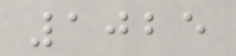1025
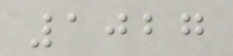1027
